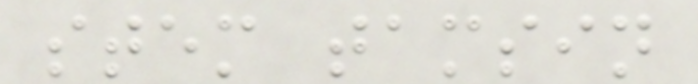stem tamsin
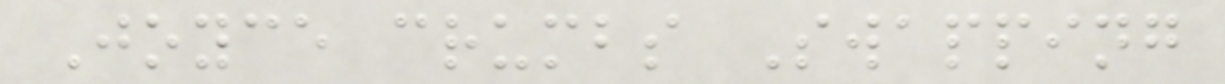Joyce crumbs Swapping
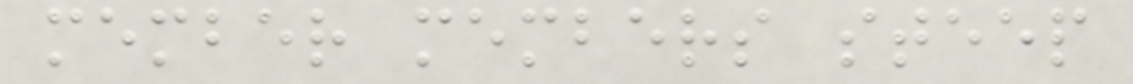member members steep
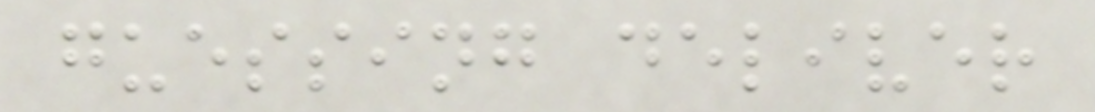guessing deliver
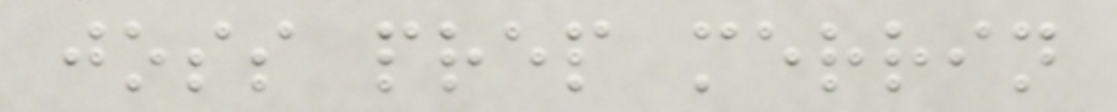joss prep merrin
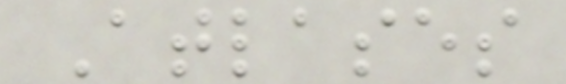Atlases
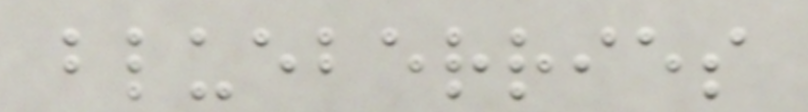blueberries
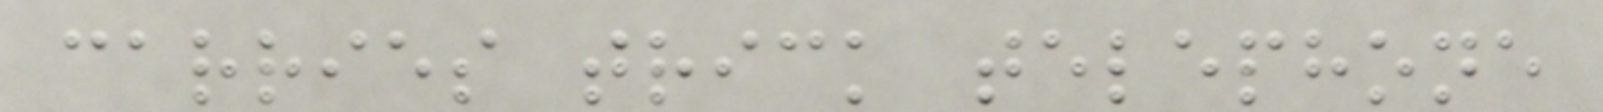carries trick telephone
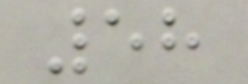58
